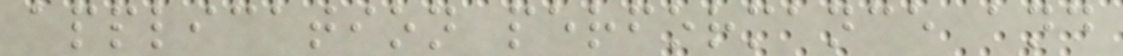application performance and
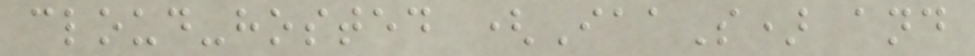cloud-hosted (IaaS) and
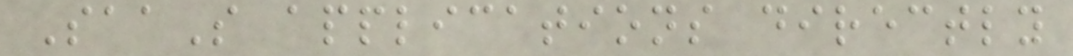SaaS applications directly
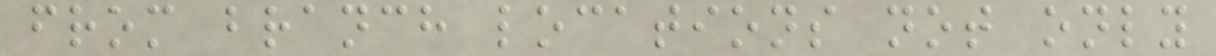from branch locations not only
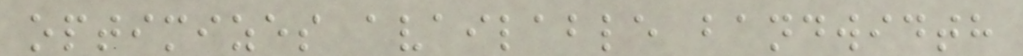optimizes available bandwidth
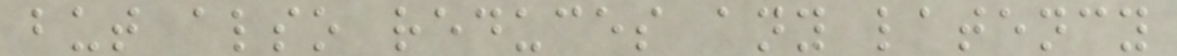but also reduces any latency
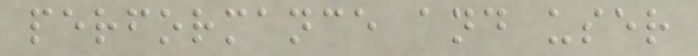performance and user
